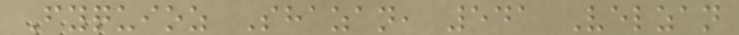Fyquioz Shazan, 541 Velzan
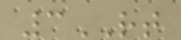3RT
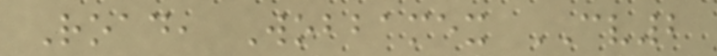Road, Wobbamex CV2
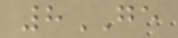8GE
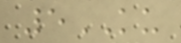5KU
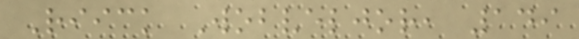Riick Wobveljor, 149
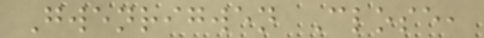Gwenrigwen Close,
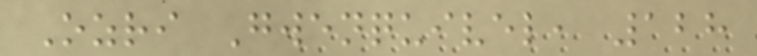Ozri Gwenquivel, 128
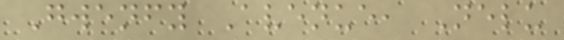Gwenfy Avenue, Nelu
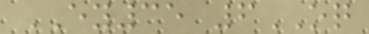EY35 6OQ
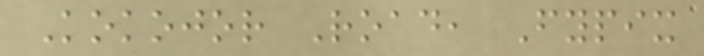Kokojor Road, Fypix
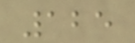125
